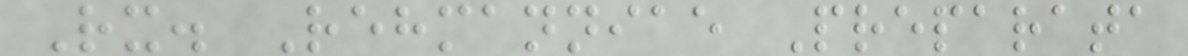Rx. Rehmanniae Preparata
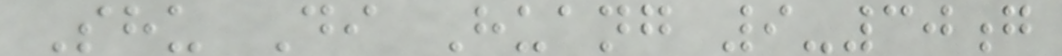Shu Di Huang 9-30g
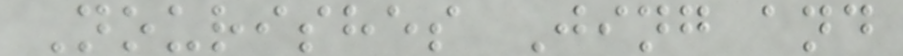Nourishes Jing and
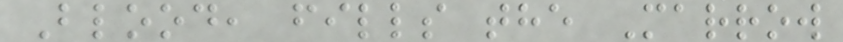Blood, fills the Marrow
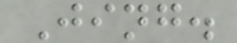Jing.
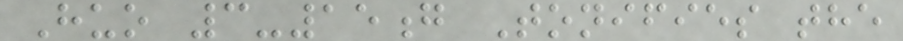Huo 3-15g Tonifies the
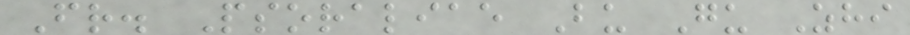Fr. Psoraliae Bu Gu Zhi
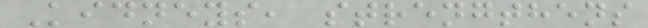Kidneys, strengthens
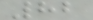82
